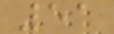51
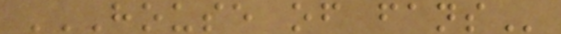HOUSE OF FANS
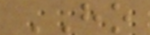HO
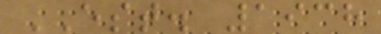EST. 1938
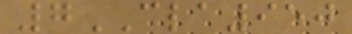7CLA950
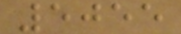5055
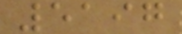5197
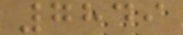7849
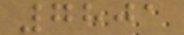7801
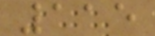115
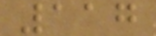117
